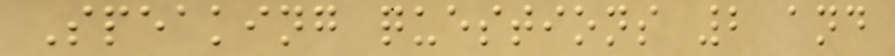Speaking questions 2 and
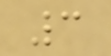3
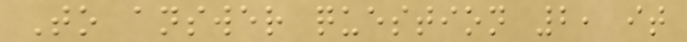To answer question 2, it
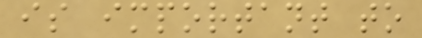is important to
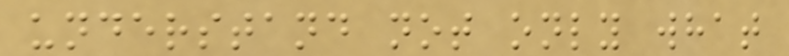understand not only what
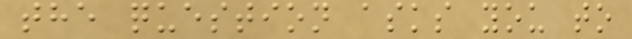the question asks you to
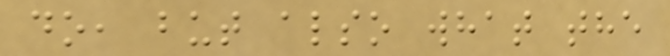do, but also what the
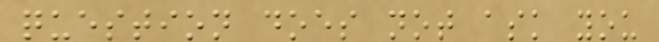question does not ask you
